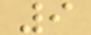9
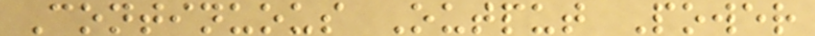Continuous Output Power
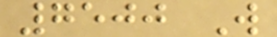7500 W
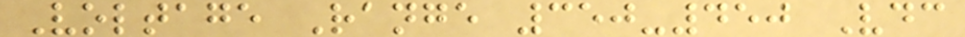Voltage Range 350-450 Vdc
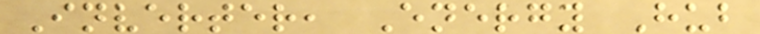Inverter, Energy Hub
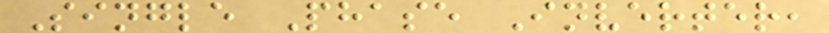Single Phase Inverter,
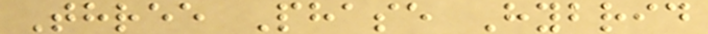Three Phase Hybrid
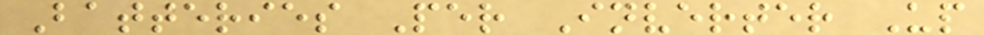Batteries Per Inverter Up
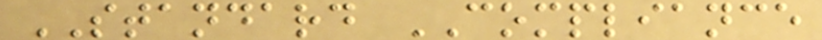STANDARD COMPLIANCE
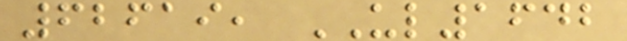62619, UL1642
